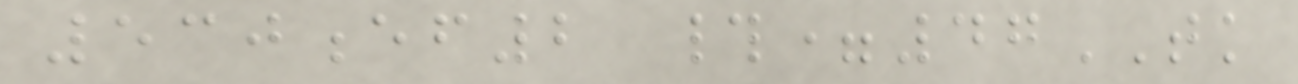530ef2 #=47TK
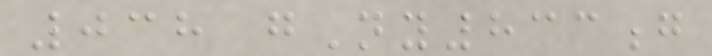038 gNy833g
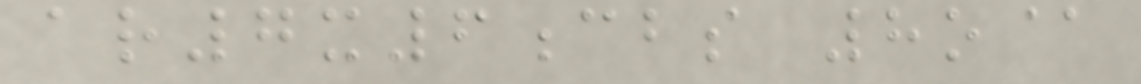ar7x6cbs 8o@
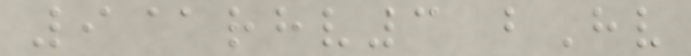9@rhv3 bHv
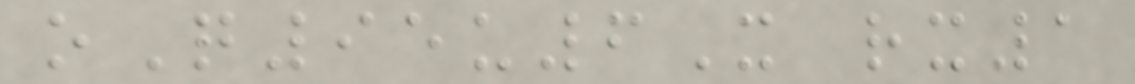oQ95u6X rx1
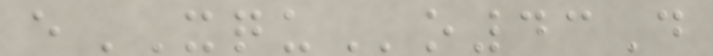eXQUo43D
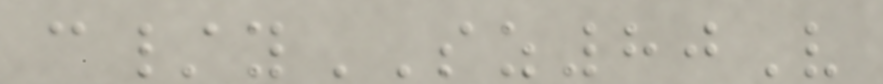c/ySZ80V
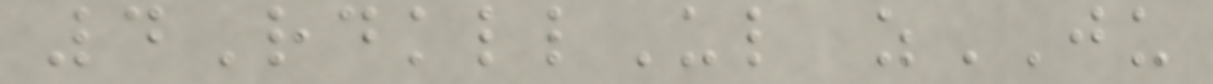4RdkllUl zJU
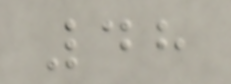48
